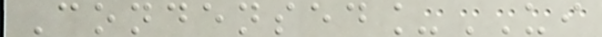Condensed_UI
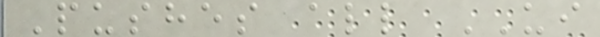Pushes all UI
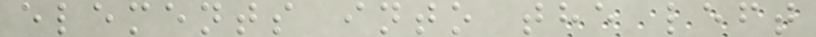elements into the left
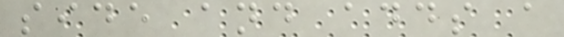side and adds a
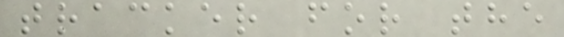tracker for the
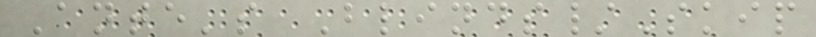Ante's Blinds/Skip
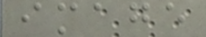image
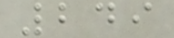249
